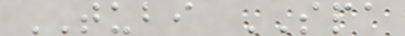TUBI SPA
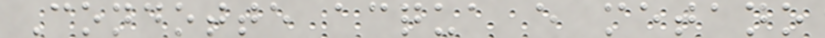Condotte acqua e metano
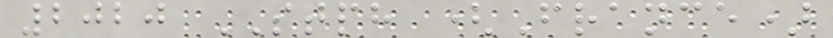2020 STPH (France)
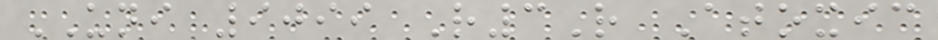UNI 9099 R3R Atoxic
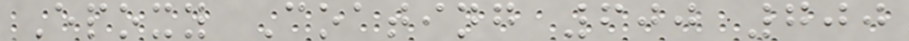Epoxy Coating 600 700
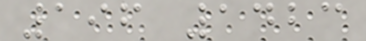196 1423
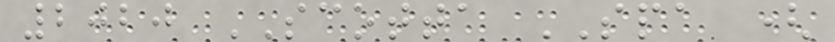2020 SCOTTA SPA (
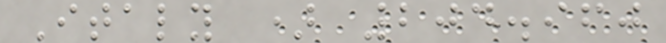Italy ) 204.960
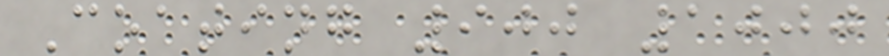Coating 900 1000
